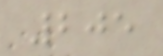205
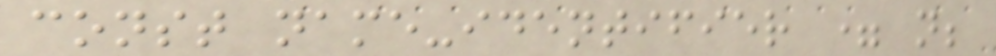const name-identifier = n;
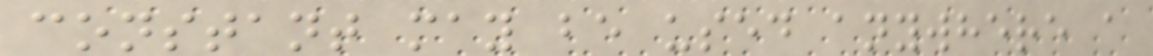constant may be used anywhere a
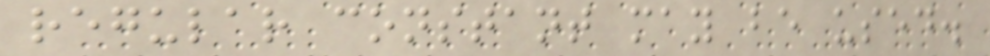regular constant may be used.
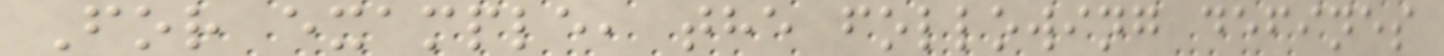For example, the following defines
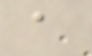a
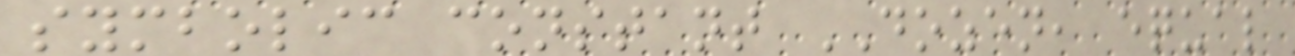symbolic constant DOZEN, equal
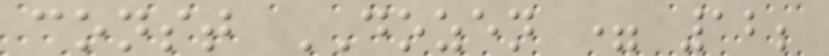const DOZEN = 12;
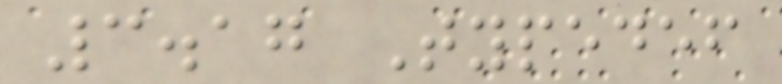3.17 Typedef
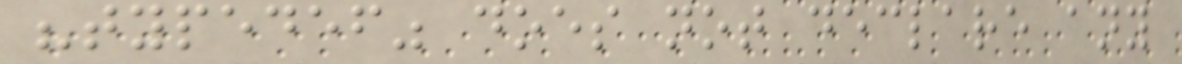"typedef" does not declare any
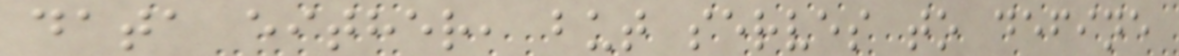data either, but serves to define
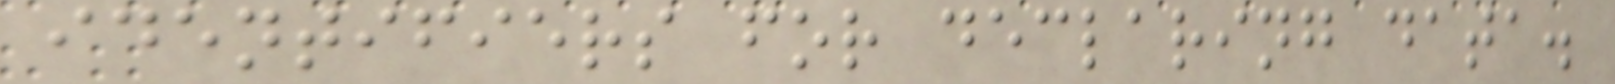identifiers for declaring data.
